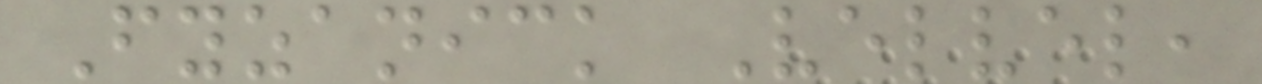Fyzanick Velvel,
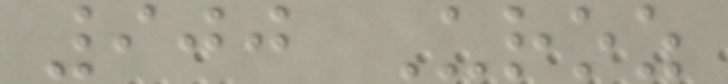900 Uroz
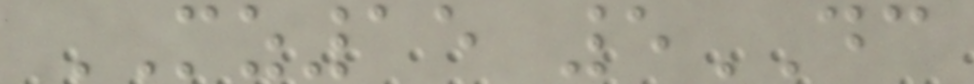MZ15 5DC
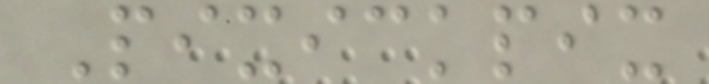Pixickpix
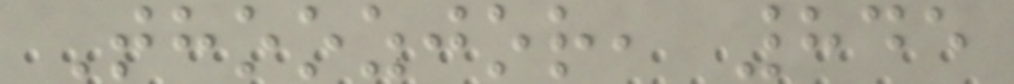Thoozjor, 845
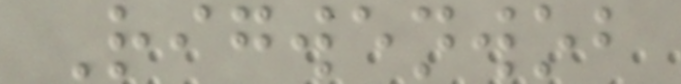Rigwenwob
